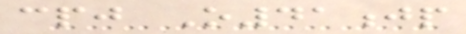cpj O41jp
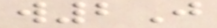w2J
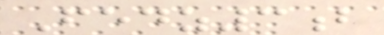Fedz3b
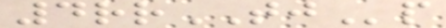4rrTJp
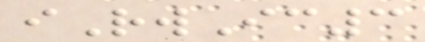iRwIc3
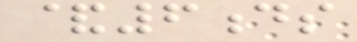&6ds
